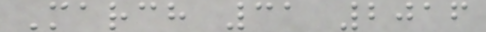March 31 2016
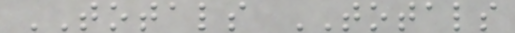TOTALS TOTALS
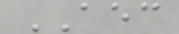AEC
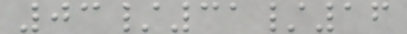03/31/16
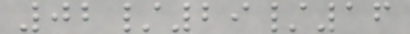02/29/16
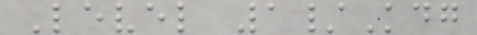Level 1/Kdg
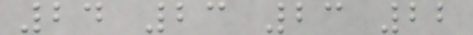24 23 23 22
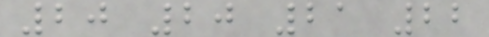20 20 21 22
